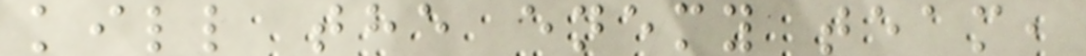kill the enemy team,
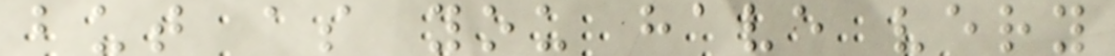but as you have very
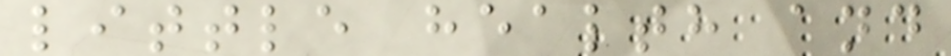little health and
